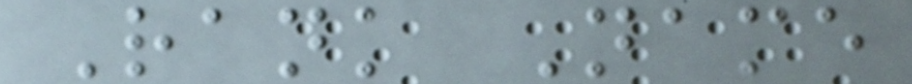Rank Name
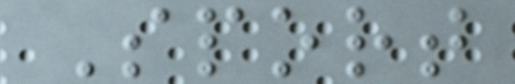Sport
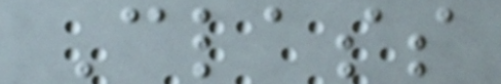Class
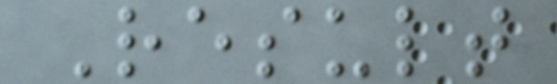Result
